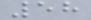58
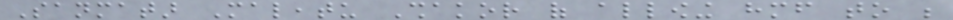Sanmatar Maleatu Shakor of allowing himself to be
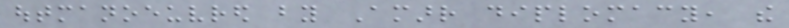outmanoeuvred by Amarr diplomacy, the
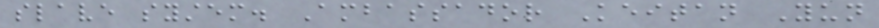slave system. Ambassador Keitan Yun
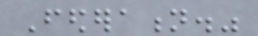Federation."
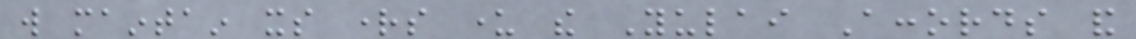will maintain its rights under the Yulai Accords and
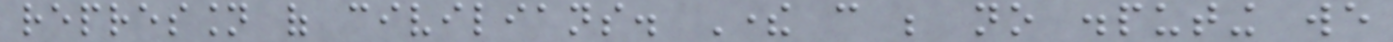repression of civilians. There can be no disputing we
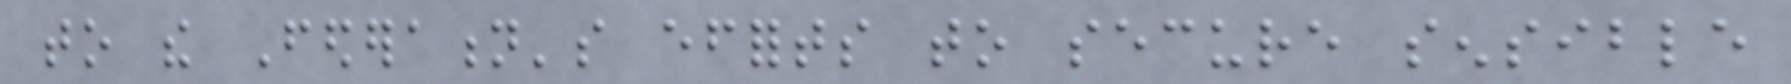to the Federation's efforts to secure sensible
